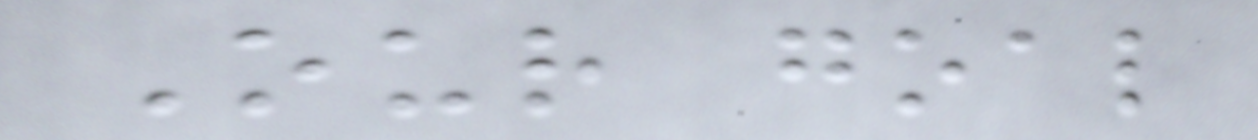Our goal
